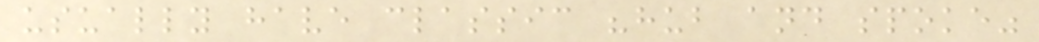usually have classic "hub and spoke"
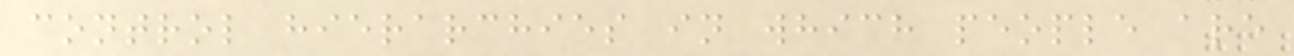control hierarchies in which people are
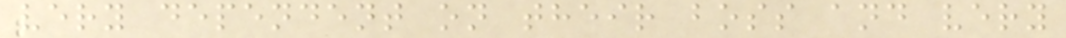very dependent on their boss and very
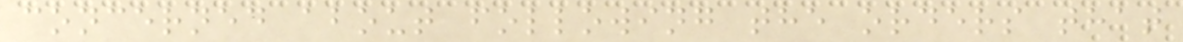concerned about following the orders that
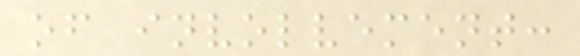of involvement:
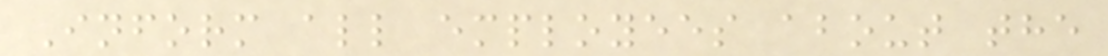Inform all employees about the
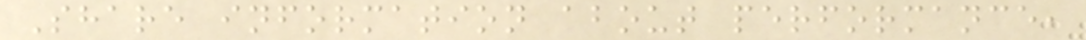Share information about performance,
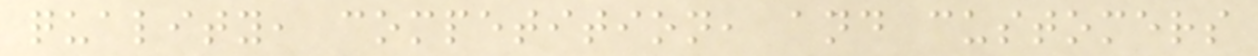quality, competition, and customers
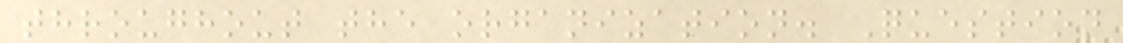throughout the organization. Question
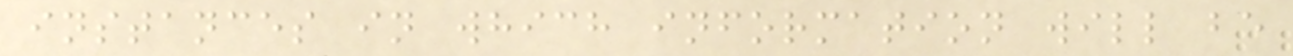instances in which information will be
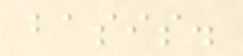basis.
